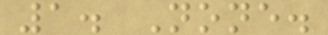1. None.
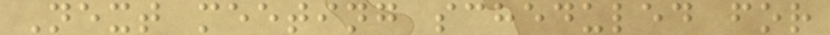Next meeting scheduled for
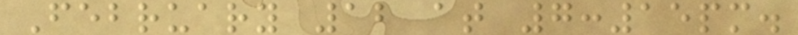February 12 at 7:15pm.
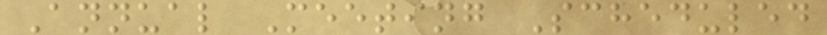Annual Meeting Scheduled
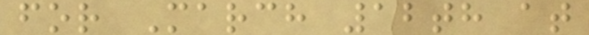for March 12th at
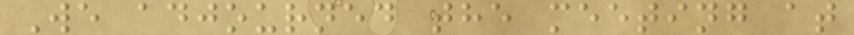We adjourned the meeting at
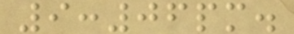9:06pm.
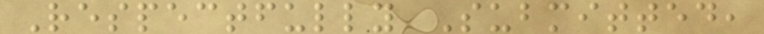Respectfully Submitted,
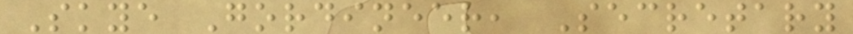Skye Gordineer, Secretary
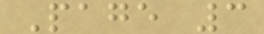Page 3
